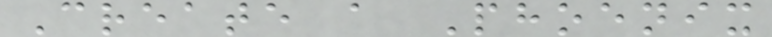Create a Phoenix
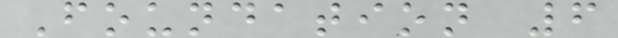Foundation 6
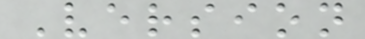Version
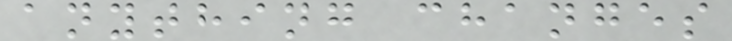anything changes
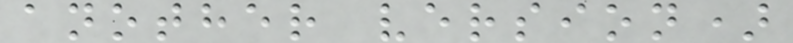another version)
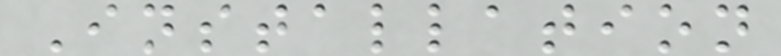Installation
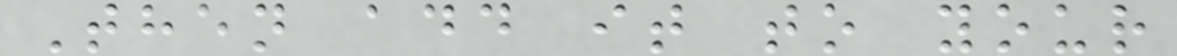Then add it to your
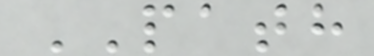PATH
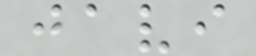javi
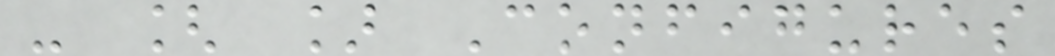- [ ] Configures
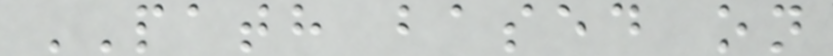PATH based on
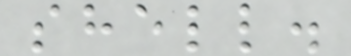shell.
